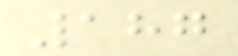187
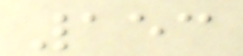153
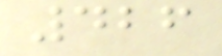426
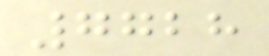7728
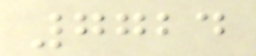7724
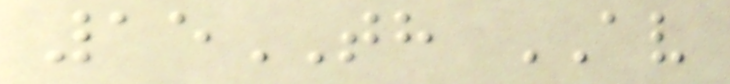15TH AV
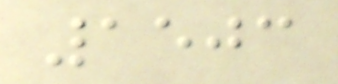1503
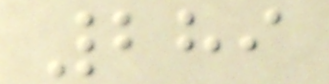289
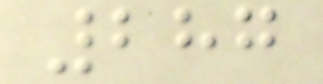287
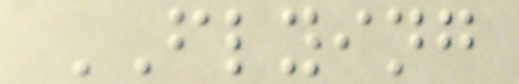FLYING
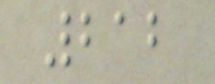212
